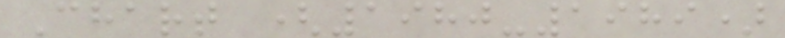Chart (1980-1989)
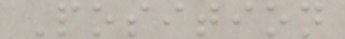Position
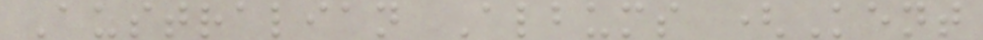Australian Albums (Kent
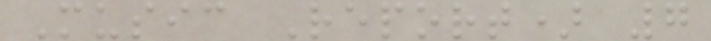Music Report) 7
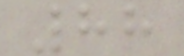88
